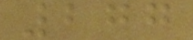277
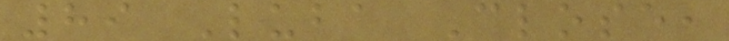89 Luba Close,
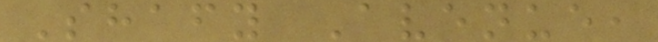Shafy Avenue,
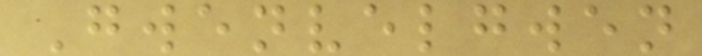Gwenvelgwen
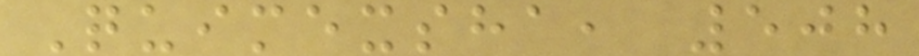Quimexsha, 508
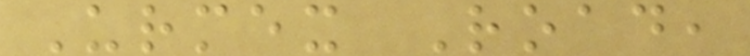Urmex Road,
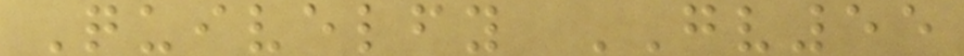Quivelfy GV55
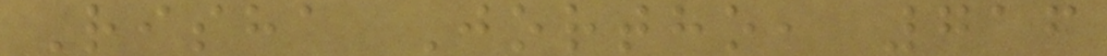Risha Jortho, 716
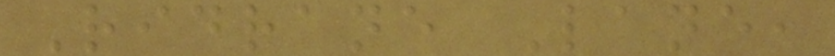Ridrane Lane,
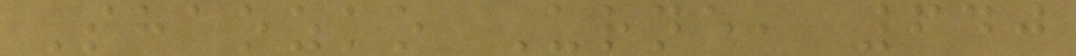Shaozko Urne, 640
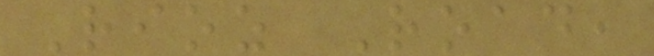Rioz Road,
